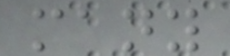many
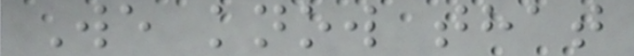We know that
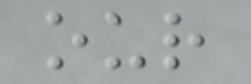our
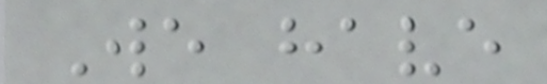We have
